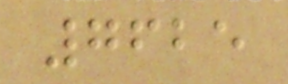7625
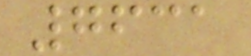7631
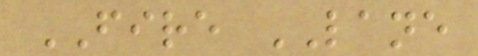FIRE LANE
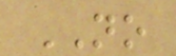NO
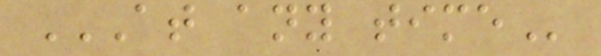AT ANY TIME
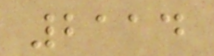2114
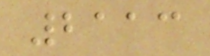2113
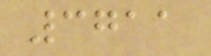3711
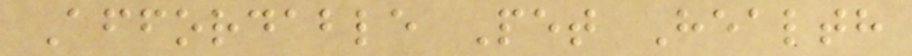Affordable Pet Health
